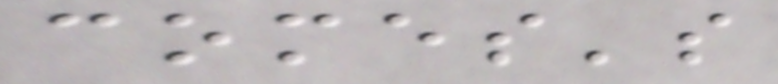comes's
